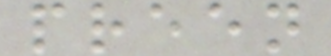preen
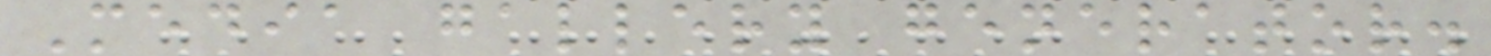Media gallery generator.
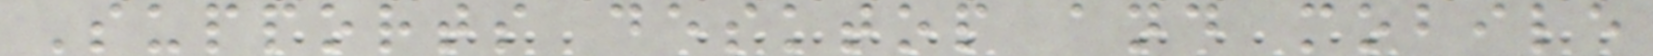Supports desktop and mobile
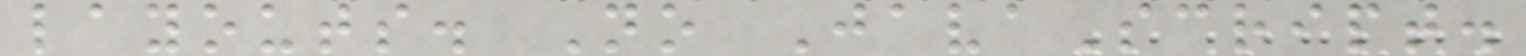layouts. No JavaScript.
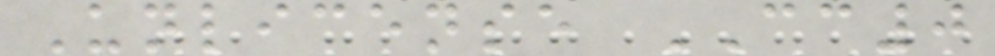Unlicense CC0
